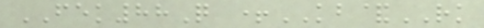FEK88Q +KB&RK
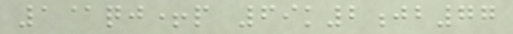1@qj+p 69k2jb77
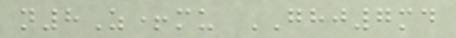n8Z+mu GHJ7md
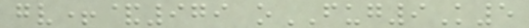gv+&979 oFUG9K5
